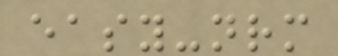easy-nrm
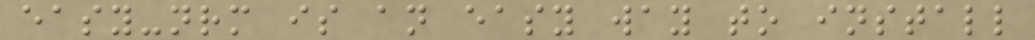easy-nrm is an easy way to install
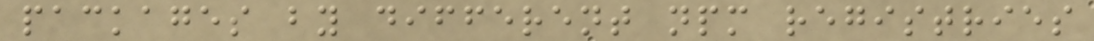packages by different npm registries
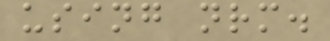using nrm.
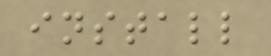install
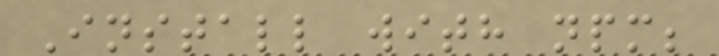Install with npm;
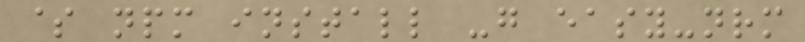$ npm install -g easy-nrm
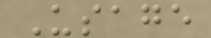Usage
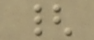{
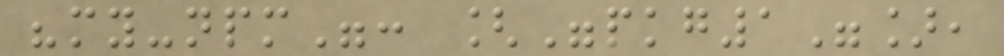"my-npm": ["pkg1"],
